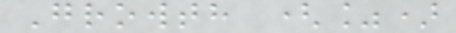Growth (%)
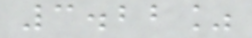3.22%
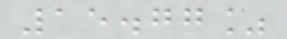15.77%
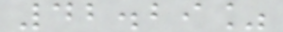42.29%
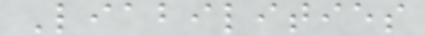Liabilities
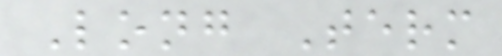Long Term
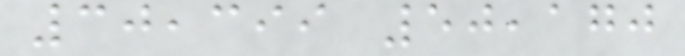30,399 50,170
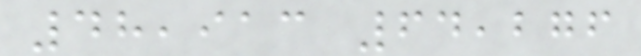48,913 64,276
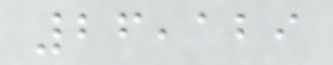26,129
